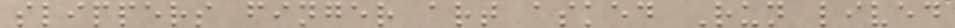slippers finger art asked Run lived
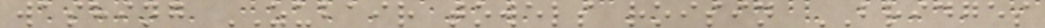washing ZUBAIR towels roisin BRIDGES
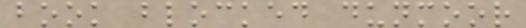book blocked dunmoor
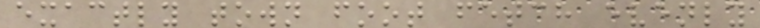exactly town foot fetch evenly
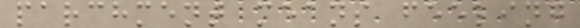parchment means feeling
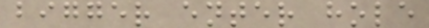bigger enter hole
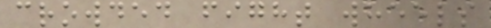crowded fight wheels
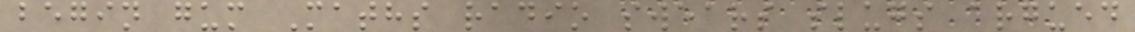begin gum Maths radio swears slugs argued
